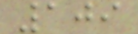109
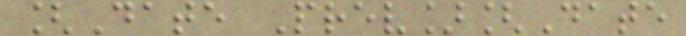[Date Prev][Date
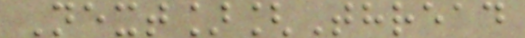Next][Thread
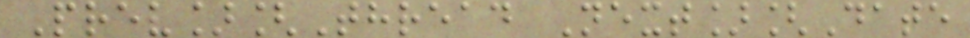Prev][Thread Next][Date
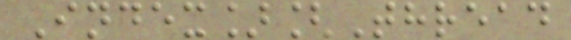Index][Thread
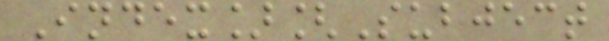Index][Subject
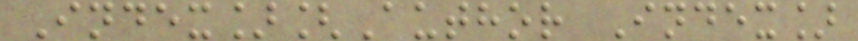Index][Author Index]
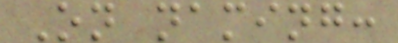On naming:
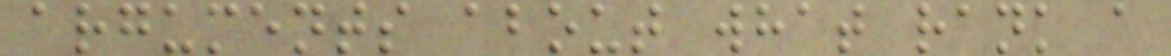arguments about what rank a
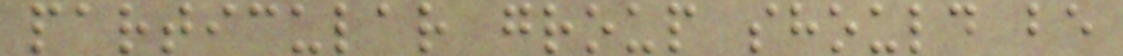particular group should be
